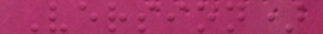Version)
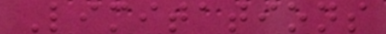Limitations
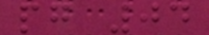pg 04
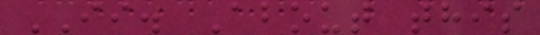II. About this
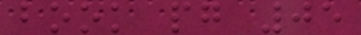book pg 05
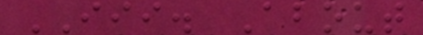III. About
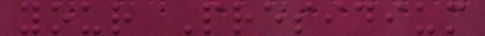your Presidium
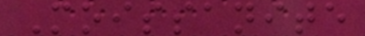Moissanite
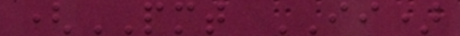(PMT II)
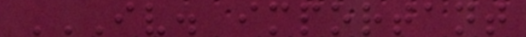IV. IMPORTANT
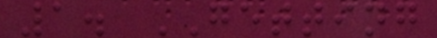1. GETTING
